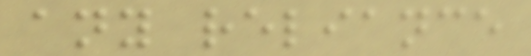any reliance
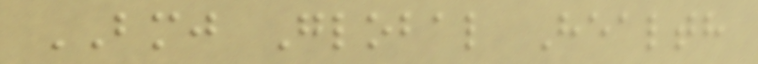BMJ Global Health
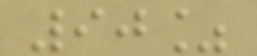90%
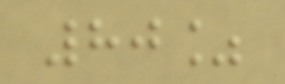80%
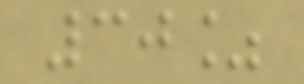30%
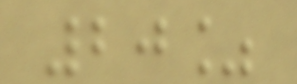20%
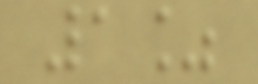1%
